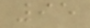95
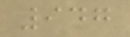947
